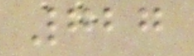727
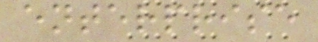enterprise
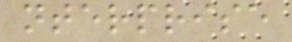nterprise
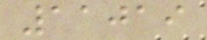11019
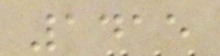1415
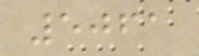5061
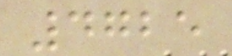4725
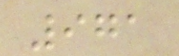971
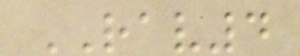RAV4
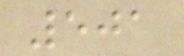501
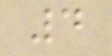4
